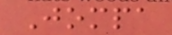Jompa
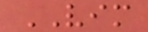VIM
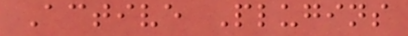Active Plugins
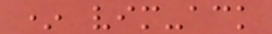* vim-ack
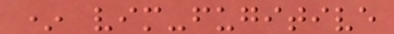* vim-fugitive
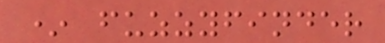* fuzzyfinder
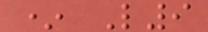* L9
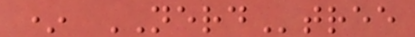* NERDtree
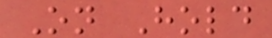On Hold
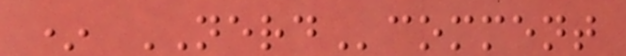* NERDcomment
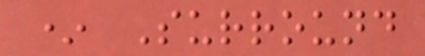* Surround
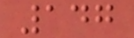147
